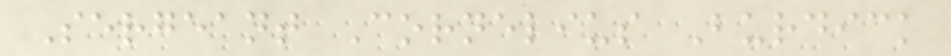Sergeant Cornelius Burdick
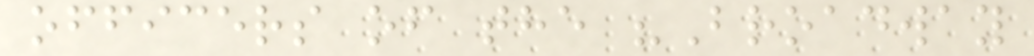officers of the "Broadway
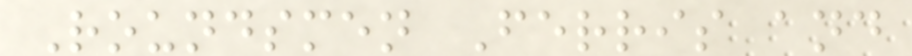Roundsmen Ferris and
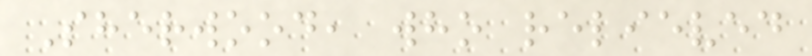Sherwood, who relieved
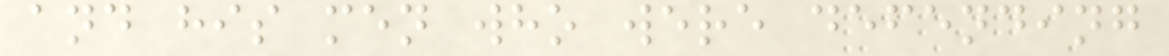and his men who were defending
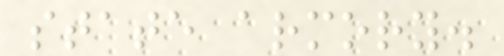state armory.
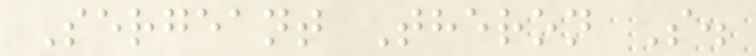Sergeant Theron S.
